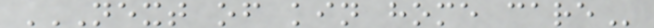NEXT OF KIN HOME CARE
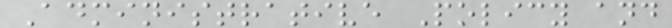Administrative Policy and
